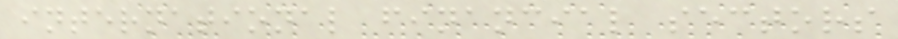international financial sectors
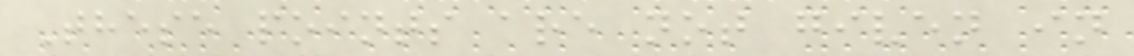These points are not given in
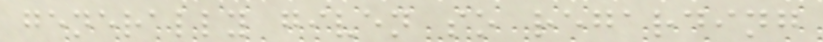generally given so regarding
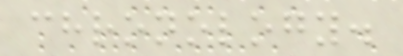chronology.
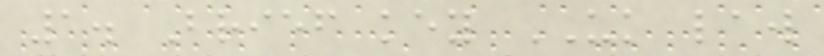1. Brief key UK law
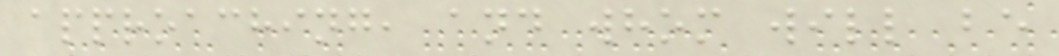approaching, and whom will be
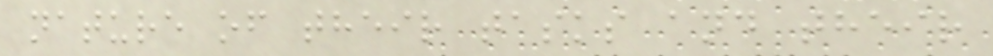nature of their tasks and their
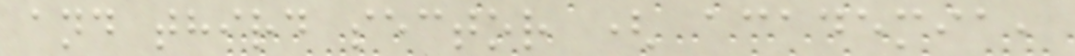and third sector ( academia,
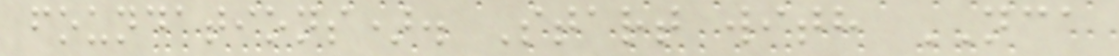foundations). Start with NCA
